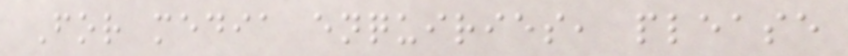For media enquiries, please
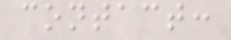contact:
